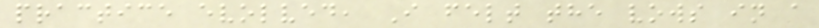practice evolved, I felt the vows in a
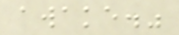awake."
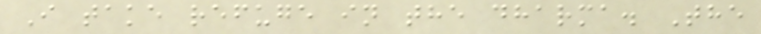I take refuge in the dharma. The
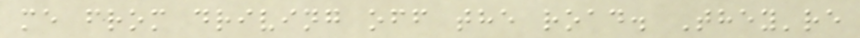me from driving off the road. They're
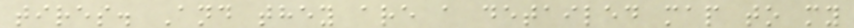tires. And they are a detailed map to my
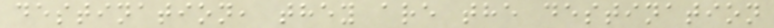destination, they are the destination
